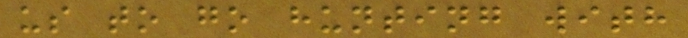us to go hunting with
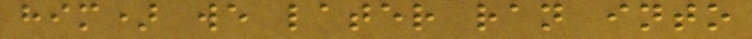him) we later ran into
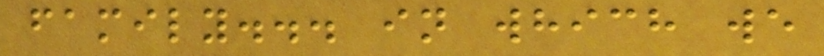family... in which we
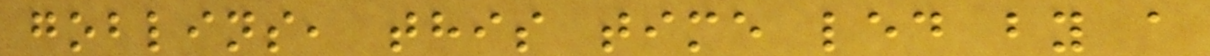goblins, this time led by a
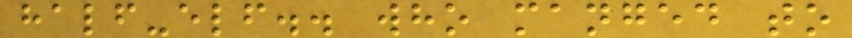half-elf.. who manged to
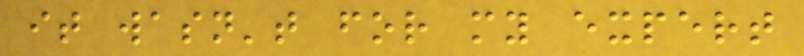it wasn't for my expert
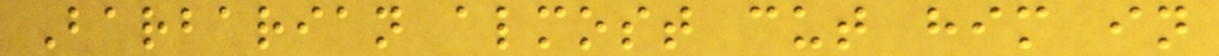Barbarian almost cut him in
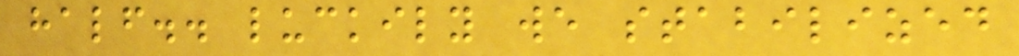half.. luckily we stabilized
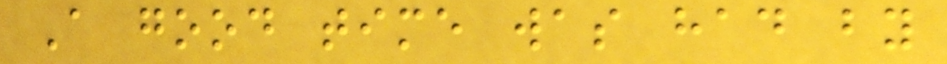A good time was had by
